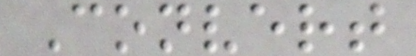Convert
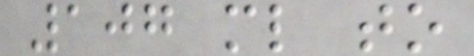107 ml to
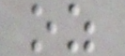oz
